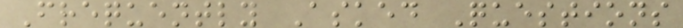Frequently Asked Questions
